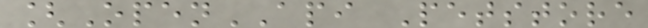[OpenAPI Petstore
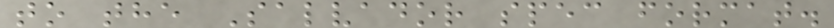to the Salvador spec format.
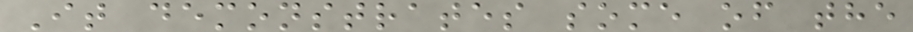It demonstrates some of the
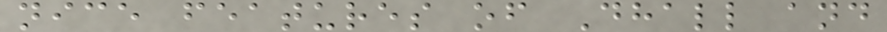nice features of Dhall and
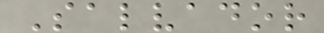Salvador
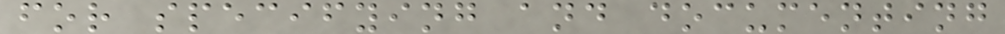for specifying and documenting
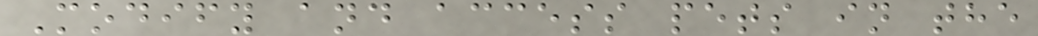Modify and access pets in the
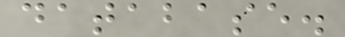database.
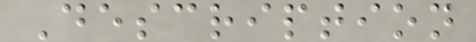Description
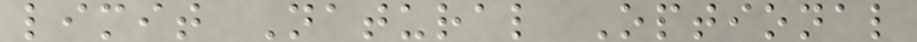limit Natural Optional
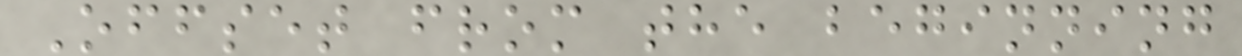Offset from the beginning
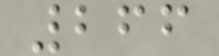266
